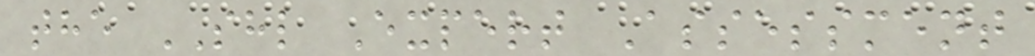the SHL Expert Assessment
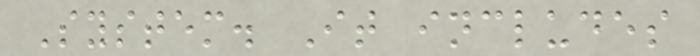System. It includes
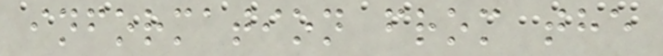information from the
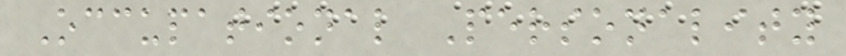Occupational Personality
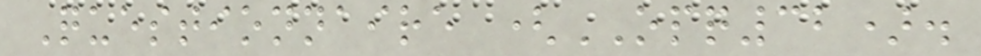Questionnaire (OPQ32).
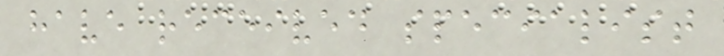have received specialist
